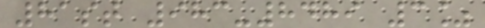81st 983-8489 3%
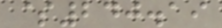$240.19
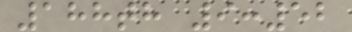188th 9:52
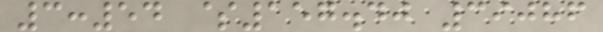3:54 $157.40 39086
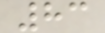83
